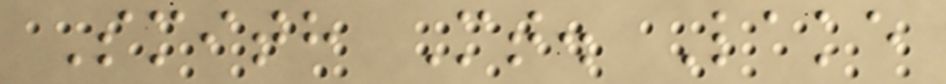Smith Mt. Lake
